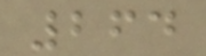264
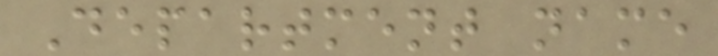Department name
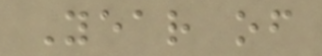Year of
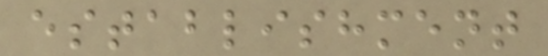establishment
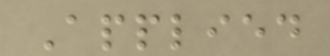Applied
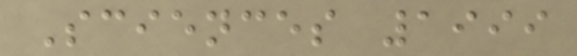Sciences 1999
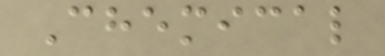Chemical
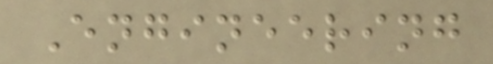Engineering
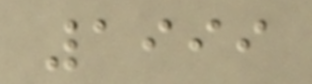1999
